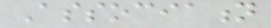Association
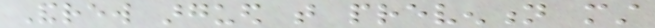Andrew argued that prevention must
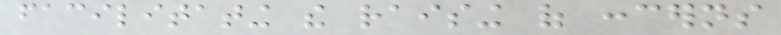facilitating the raising of concerns
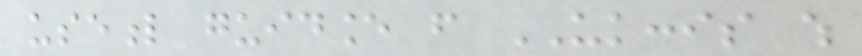useful guidance from UKCCIS which
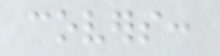covers:
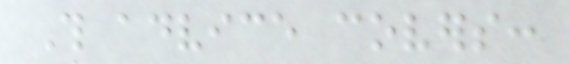This advice covers:
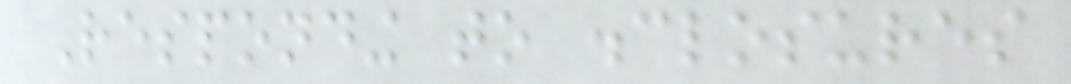Responding to disclosures
